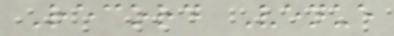Record Venue
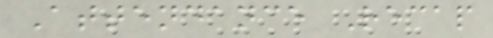Attendance Recap
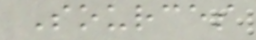Sources
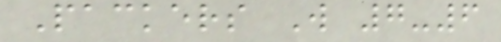Packers W 7-6
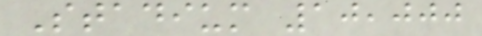Stadium 10,000
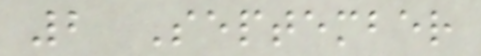2 September
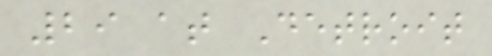29 at Detroit
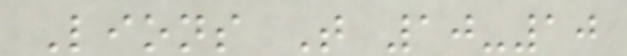Lions T 10-10
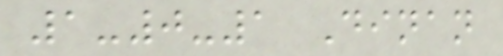1-0-1 Dinan
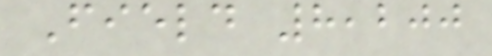Field 8,200
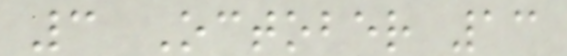3 October 13
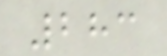283
